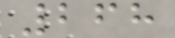268
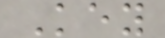Key
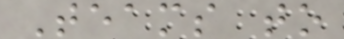Teams to
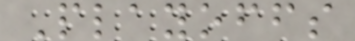Playoffs
